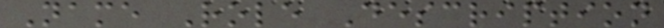Name Role Description
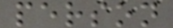person
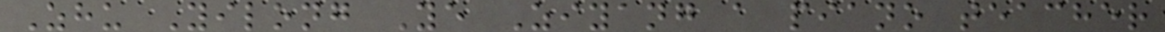Zhu Yilong Ye Ziyang a piano teacher
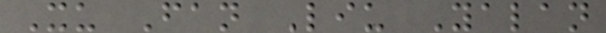Xu Fan Liu Yalan
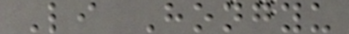Li Hongyu
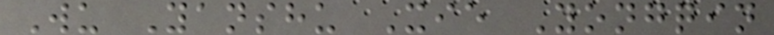Wu Yanshu Xie Yongqin
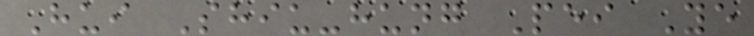Hui Shiu-hung Pei Ye
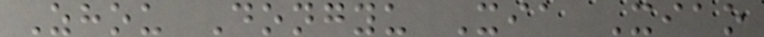Zhou Dongyu Xia Xiao
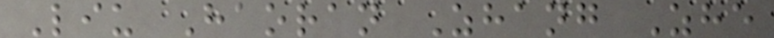Liu Haoran Zhang Zhe
